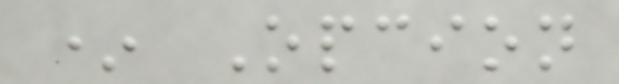* Opcion
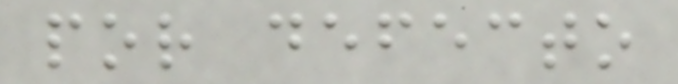por defecto
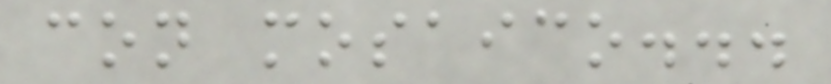con mosaico...
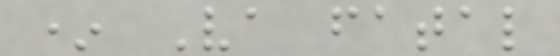* Va fatal
